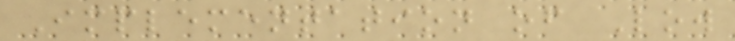Implementation of Low
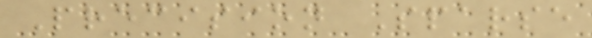Precision Sparse
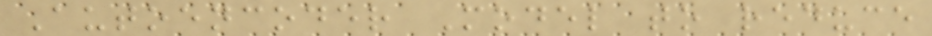Autoencoder Model to reduce
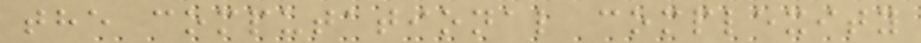the computational complexity
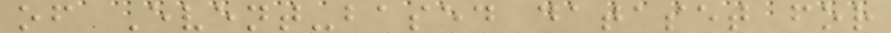of Event-based dataset for
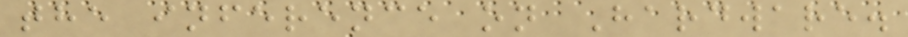the inference on Hardware.
